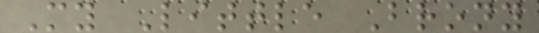My Little Brony
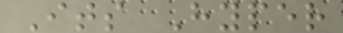Its Hyper
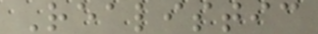Realistic
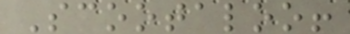Scootaloo!
